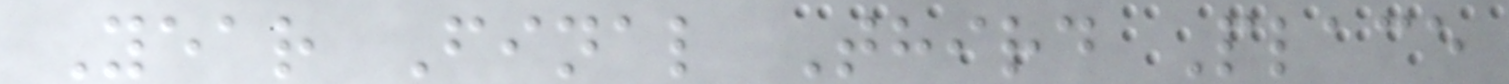Year Final Third Place
